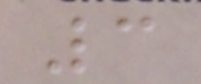3
